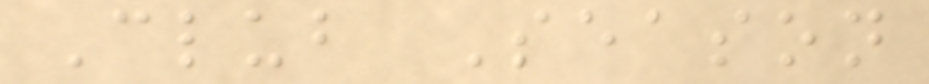Club Season
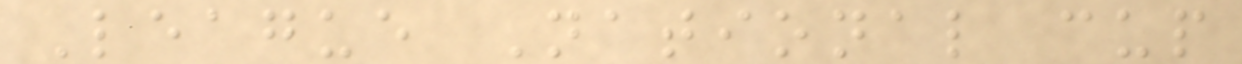League National cup
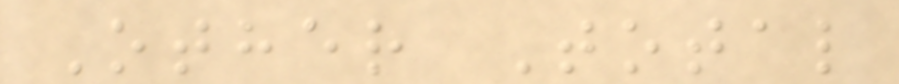Other Total
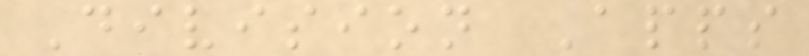Division Apps
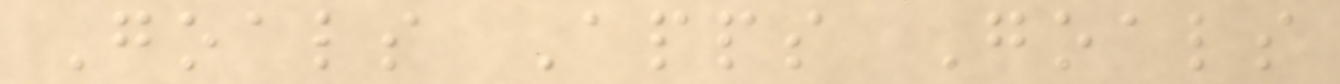Goals Apps Goals
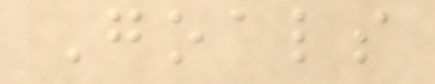Goals
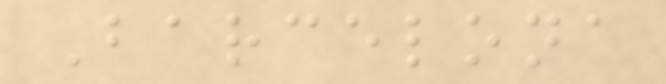Barcelona
